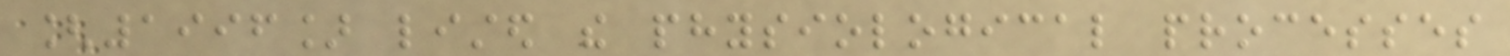[1996] listed the physiological processes
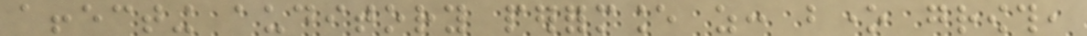affecting auditory performance as: bone growth,
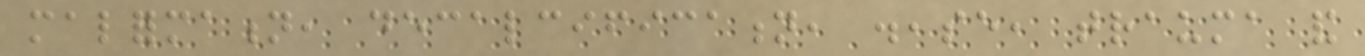malformation, decalcification, disease, trauma and
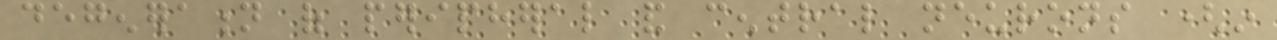degeneration of peripheral and central neurons (in
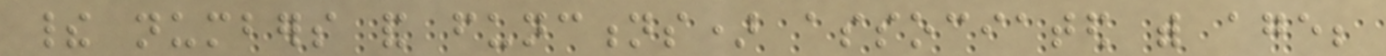their numbers and functions) associated with age;
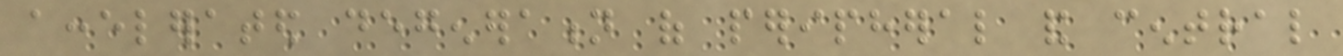accelerated degeneration of peripheral and central
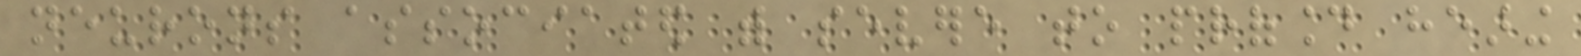neurons associated with severe to profound hearing
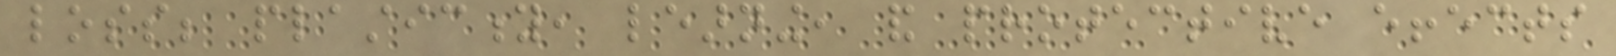loss; plasticity, learning, and protective effects
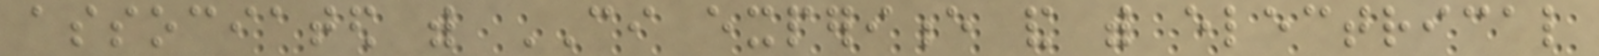associated with CI experience and with electrical
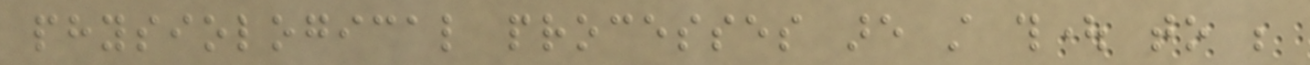physiological processes are still thought to be
